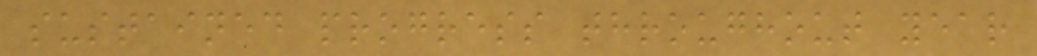sustained progress throughout year
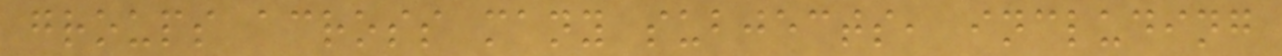groups across many subjects, including
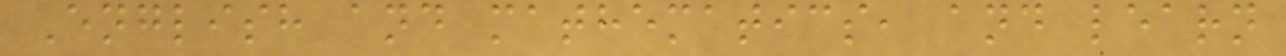English and mathematics, and learn
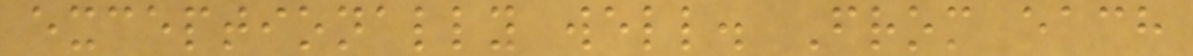exceptionally well. From each
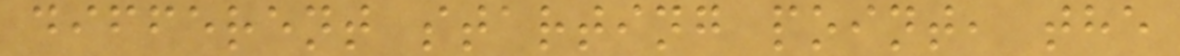different starting point, the
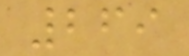269
